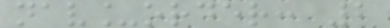nav_order: 2
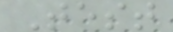Test
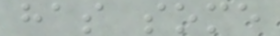has some
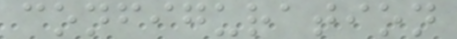configuration
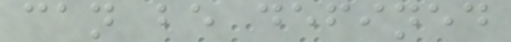can be defined
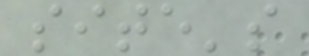site's
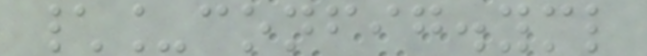\_config.yml
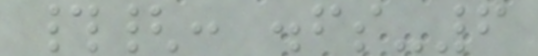#{: .fs-6
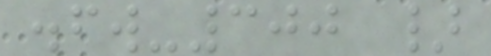.fw-300 }
